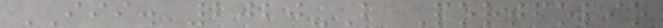III. 2020-B Portfolio
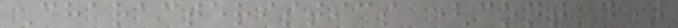Characteristics (cont'd)
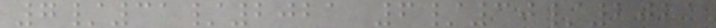7/31/2021 6/30/2021
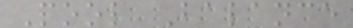Pool Balance
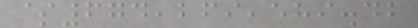$674,269,589.42
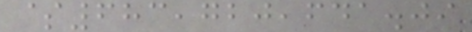$683,720,641.09
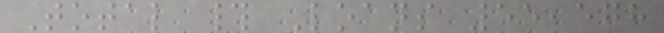Total # Loans 55,578
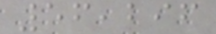56,296
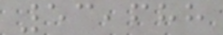53,688
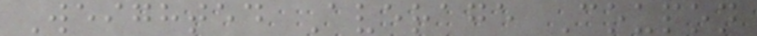Weighted Average Coupon
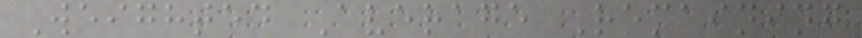Weighted Average Remaining
